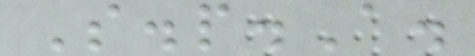S.p.A.
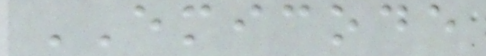EMICODE
